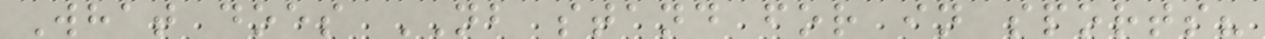What does NB stand for in sports?
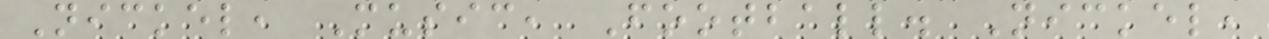Nickel, Music, Football. Nickel,
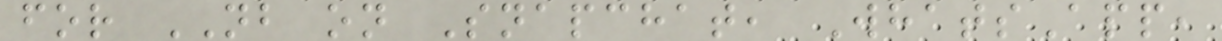for NB on Snapchat, WhatsApp,
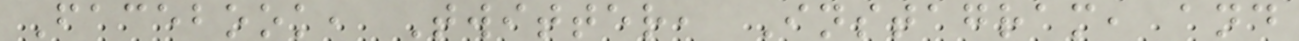Facebook, Twitter, Instagram, and
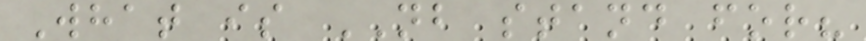What is NB stand for?
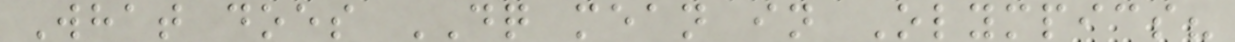What does DQ mean in Olympics?
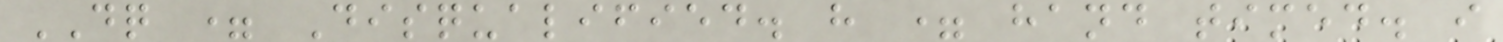DQ = Disqualified. h = hand timed. i
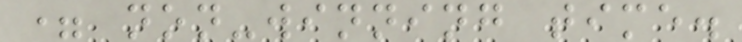= non-winning time.
